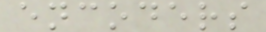encoders
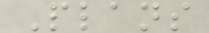Plans
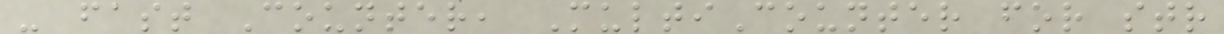- fast Counter, MultiCounter for str
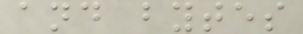and bytes
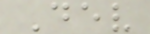Dev
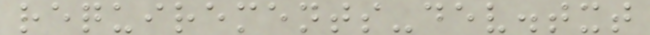requirements-dev.txt
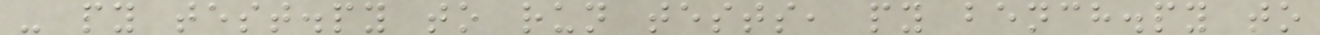- py test.py to run tests, py bench.py to
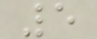5
